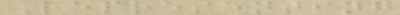Representing
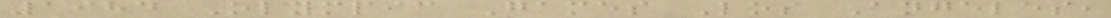1984 Olympic Games Los Angeles,
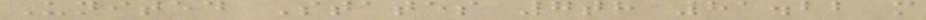United States 7th 81.22 m
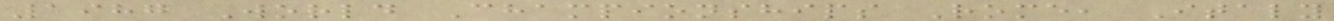1987 World Championships Rome, Italy
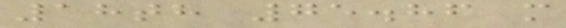18th 75.86 m
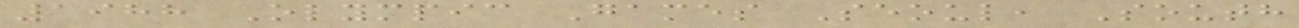1988 Olympic Games Seoul, South
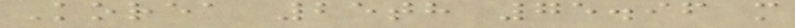Korea 25th 75.96 m
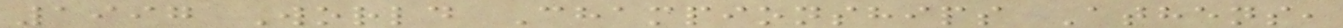1997 World Championships Athens,
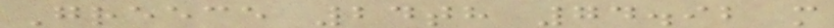Greece 24th 74.92 m
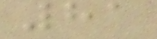81
